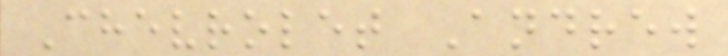Chevrolet Andrew
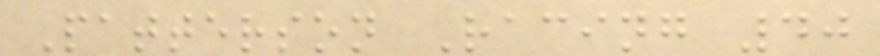Patterson Racing 40
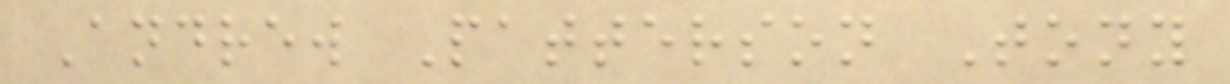Andrew Patterson Tony
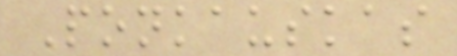Ponkauskas
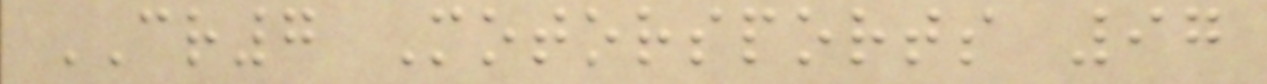CR7 Motorsports 97
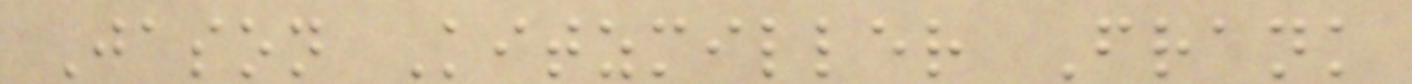Jason Kitzmiller Frank
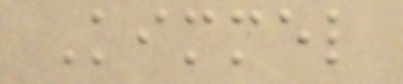Kimmel
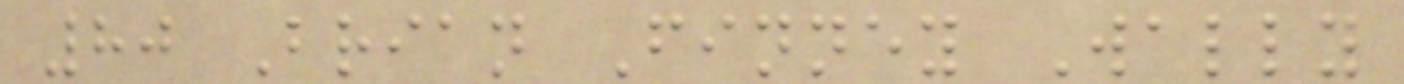80 Brian Finney Wally
